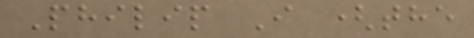Philip I (the
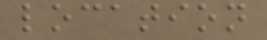location
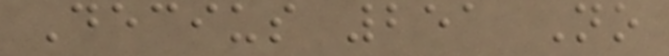Decius 251 No
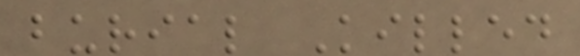burial Killed
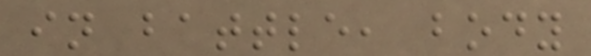in battle, body
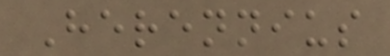Herennius
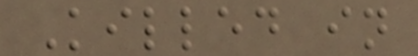Killed in
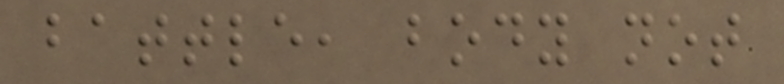battle, body not
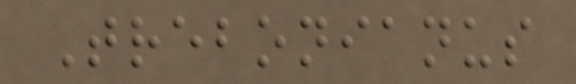Trebonianus
